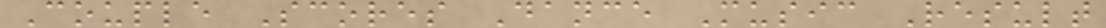Couple Scores Dance Music Result
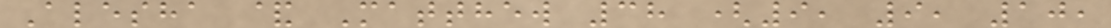Alesha & Matthew 38 (9, 9, 10,
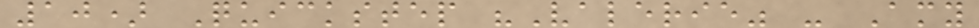10) Quickstep "Valerie" - Amy
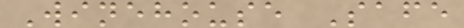Winehouse Safe
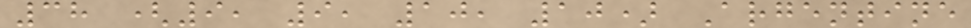38 (9, 9, 10, 10) Argentine
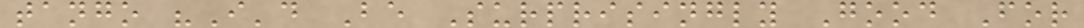tango "I'd Be Surprisingly Good For
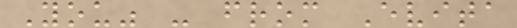You" - from Evita
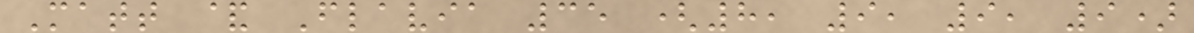Matt & Flavia 35 (8, 9, 9, 9)
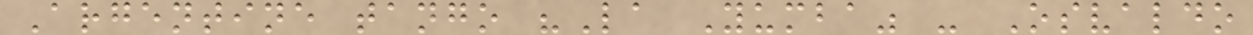Argentine tango "La Yumba" - Osvaldo
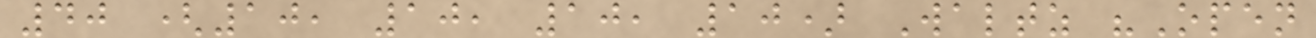40 (10, 10, 10, 10) Waltz "Open
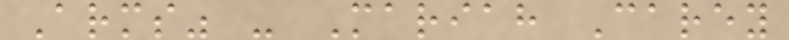Arms" - Mariah Carey
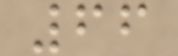66
